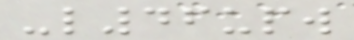-l46upw
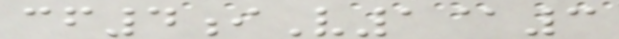cf4iV1@3
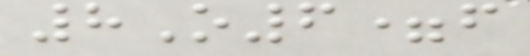8O6=f
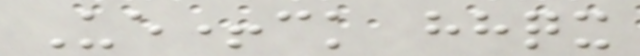Ue+ck hhqx
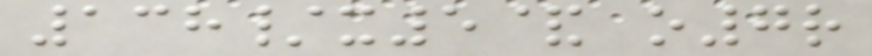138/x5& o7r
